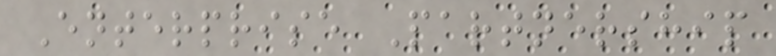Enterprise Partnership
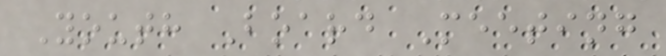Youth Board Meeting
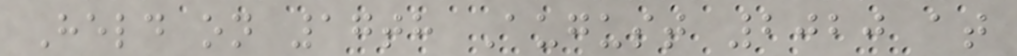Held on 17th August 2020 at
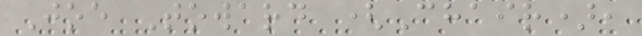Joe Toward (Chair),
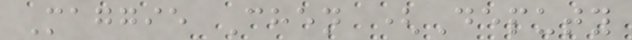Maggie Chen (Deputy
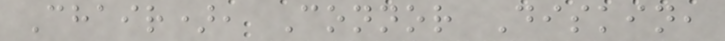Chair), Connor Diskin,
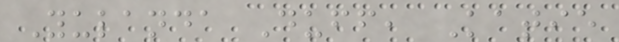Yulanda Duff, Katie
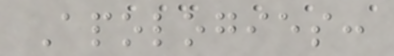Apologies:
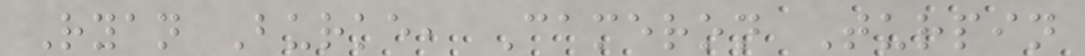Ryan Burke, Cameron Turpin
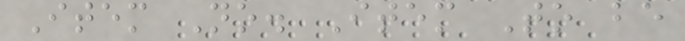Item No. Item To be
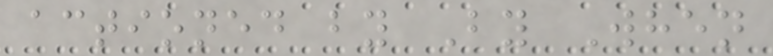actioned by By When
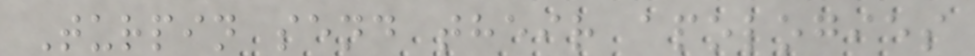Turpin send their apologies
